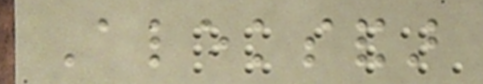Aleksandar
